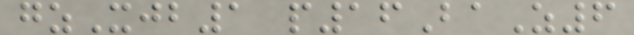gzXjb1 p16BaZ6
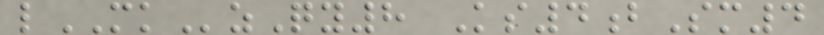lMKzQy8 Ks4bSm4
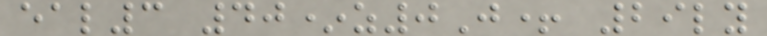eal3 40*z0J+ 29ly
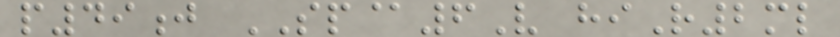p49j SP@6V hiR2ml
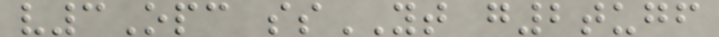v3Opc ssYT g2tugf
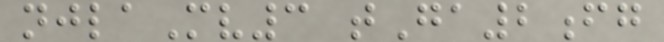njlaMv3 tGa2fg
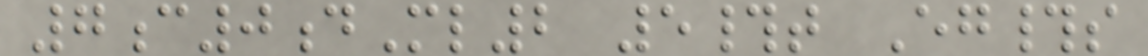7c0dMl2 5#t Eg#s
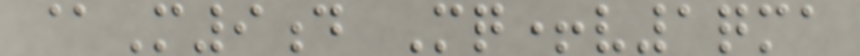@M9d Mq+v1qma
